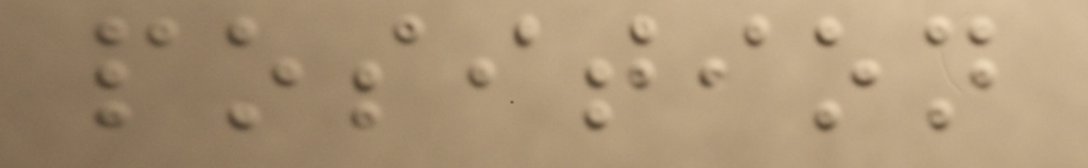position
